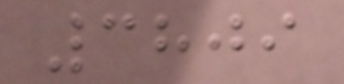3809
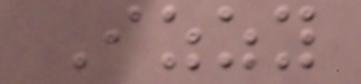Izzy
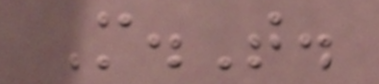M.T.
